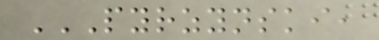PYRZYNSKI,
